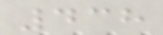438
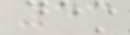43
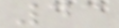43
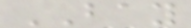BAY
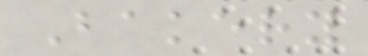Bakery
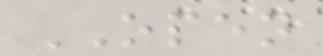OPEN
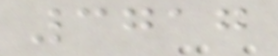3717
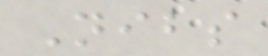Nibs
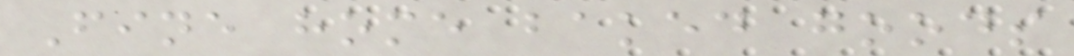Fine home baked goods
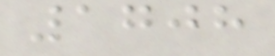1708
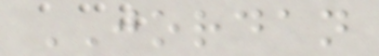JORDAN
